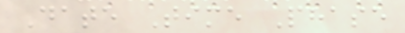Date Time Phase
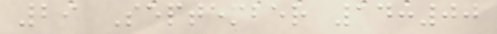29 September 14:00
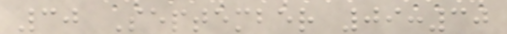30 September 09:30
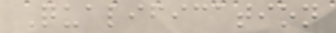Qualification
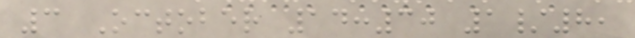3 October 14:30 1/8,
